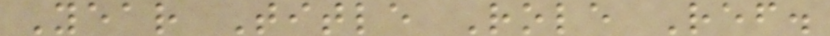Year Title Role Ref.
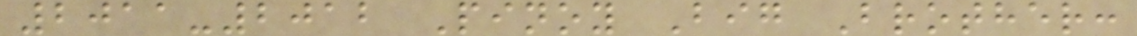2011-2012 Pinoy Big Brother:
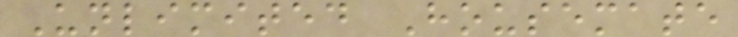Unlimited Housemate
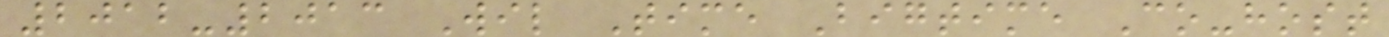2012-2013 Wil Time Bigtime Co-host
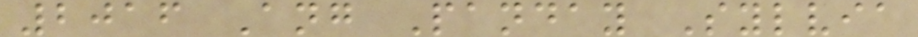2016 Ang Panday Sylvia
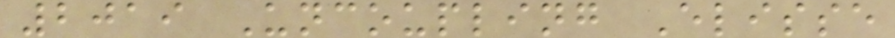2019 Uncoupling Elisse
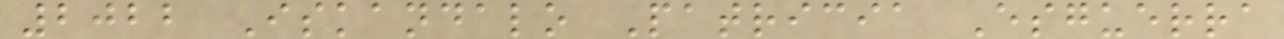2022 Iskandalo Patricia Esguerra
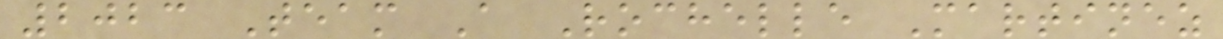2023 Team A Rochelle Martinez
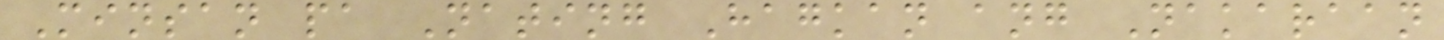Minsan pa Nating Hagkan ang Nakaraan
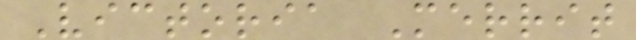Victoria Merrit
